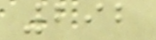292
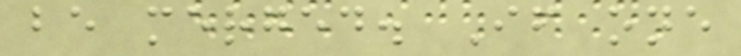be merged. If one
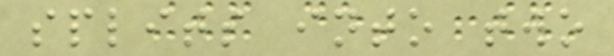splits into two
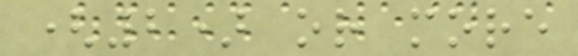(2) or more
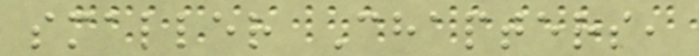smaller Chapters,
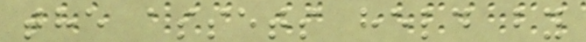the assets held by
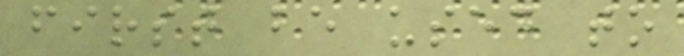first be used to
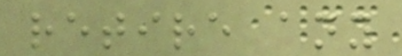retire any
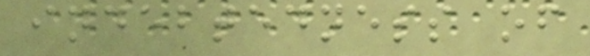indebtedness of
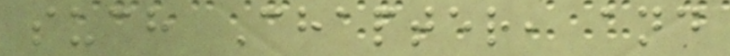such Chapter, and
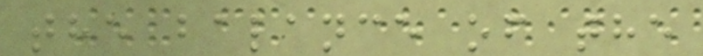the balance of the
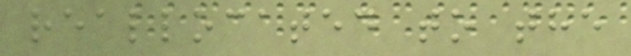reallocated to the
